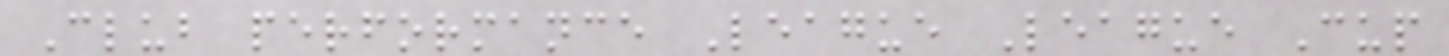Club performance League League Cup
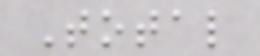Total
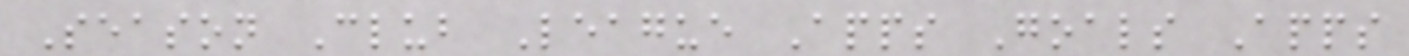Season Club League Apps Goals Apps
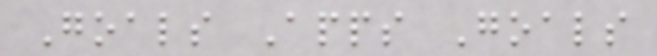Goals Apps Goals
